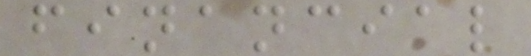financial
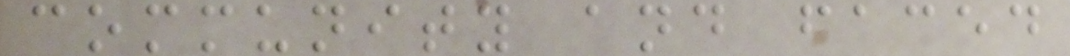community and faced
